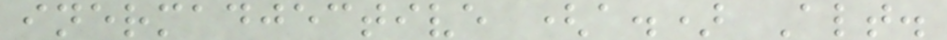inermadjective (a.) Alt.
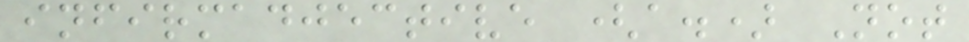infirmadjective (a.) Not
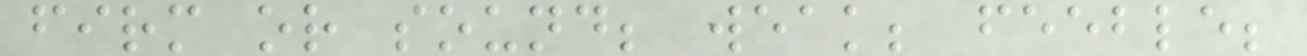firm or sound; weak; feeble;
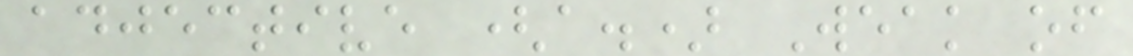adjective (a.) Weak of
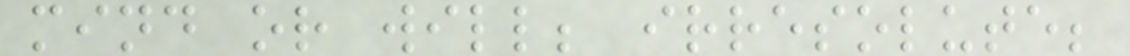mind or will; irresolute;
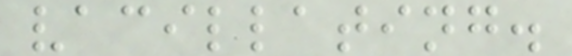vacillating.
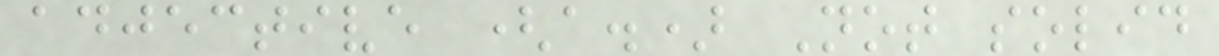adjective (a.) Not solid
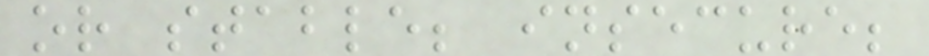or stable; insecure;
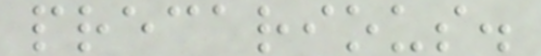precarious.
